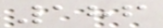186
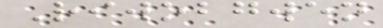Riwobgwen
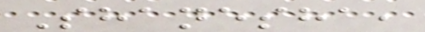Shanesha,
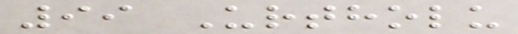99 Urtholu
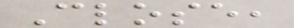Close,
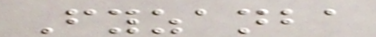Fyzanba
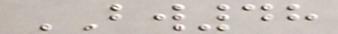BW48
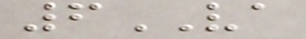6VA
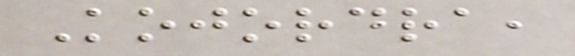Kojordra,
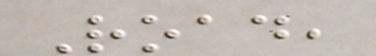Road,
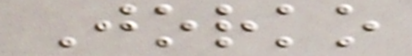Jorko
